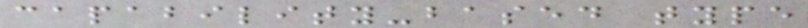capability-based type
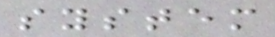system
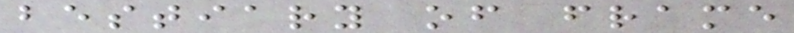bestiary of frame
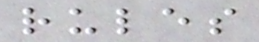rules
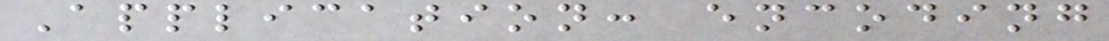Application: encoding
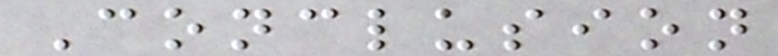Conclusion
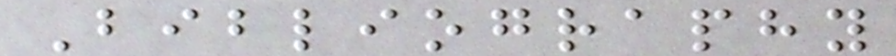Bibliography
